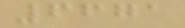6671
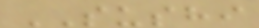SUSHI
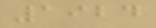1924
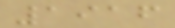1916
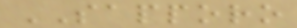SAPPORO
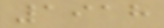1918
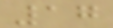17
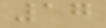17
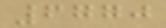6770
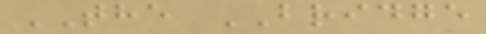THE BRIDGE
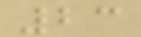23
